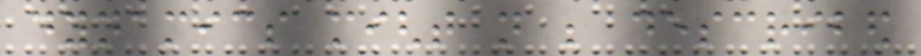dynamics might not be described
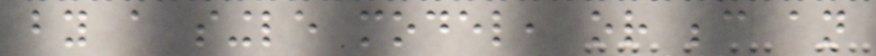by a single model, or because an
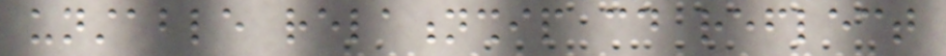unstable relationship could reflect
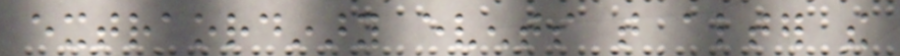extraordinary events that alter the
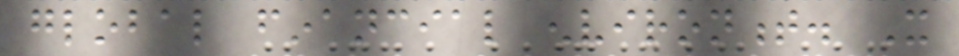global financial environment. It
